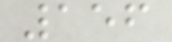156
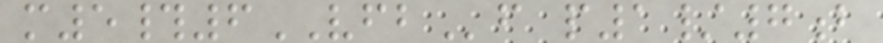m5#6VFBf p1/7b
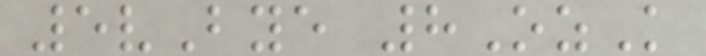5vBye 8OzK
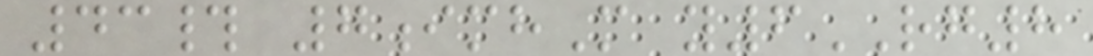43# 7imhM y6RG8
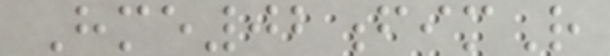Hme02fimR
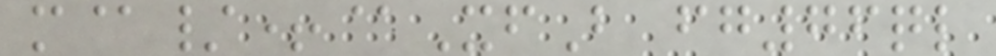m@/+@XfB fg76ql
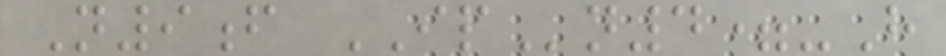N9f IPn4=-H
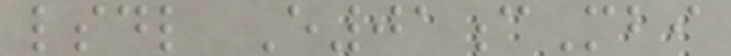lsdl E01cMbi
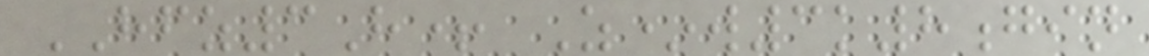HFZ3H+ Z*w3k8gin
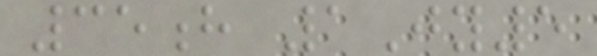35h 1Jy5
